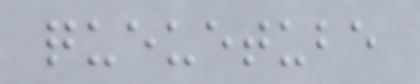queuetube
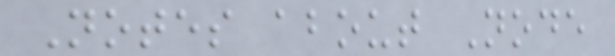Notes about Node
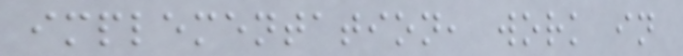implementation, work in
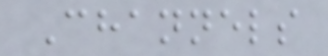Channels
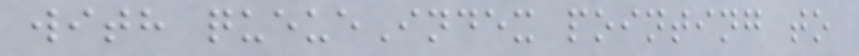with queueIndex pointing to
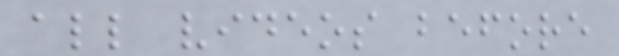all videos before
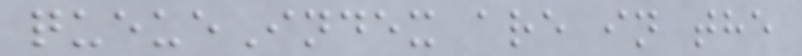queueIndex are in the
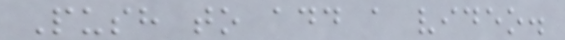Push to add a video.
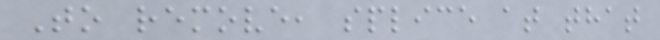To remove, splice at that
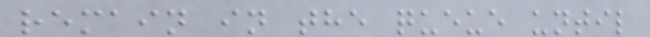remain in the queue until
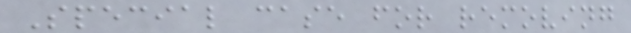Special case for removing
